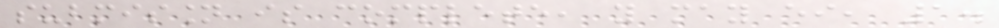submission is complete, you may either, 1.
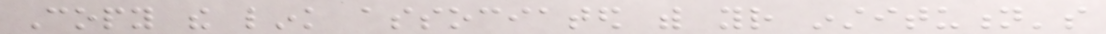Copy the link associated with your institution's
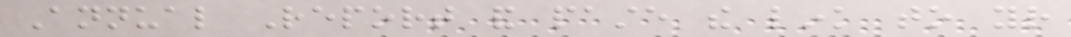Annual Report and paste the link to your
